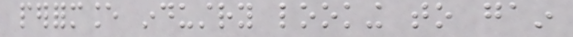performance industry looking to gain
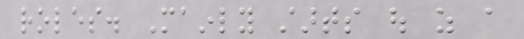roles. Mainly starts out as a
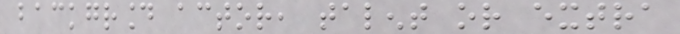background actor, talent or extra
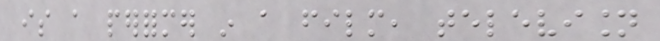is a performer in a film, television
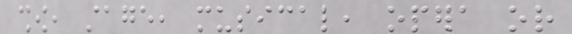show, stage, musical, opera or
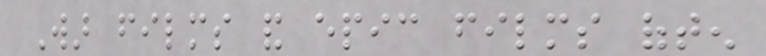War films and epic films often
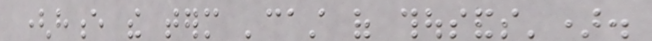(hence the term 'cast of thousands').
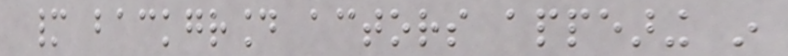many background actors appearing in
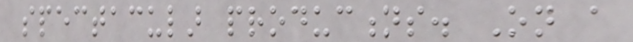spectacular productions. On a
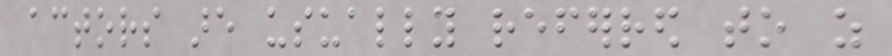actors are usually referred to as
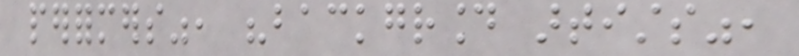performers", "background artists",
